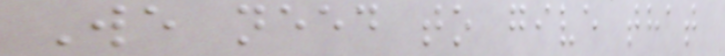We need to give that
